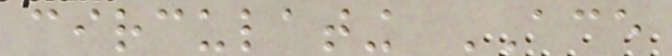circulating ACE
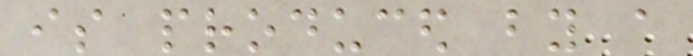is produced by a
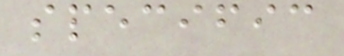specific
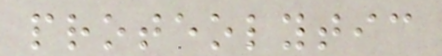proteolytic
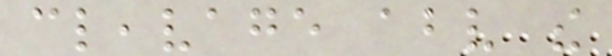cleavage above the
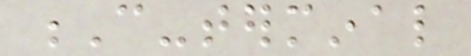C-terminal
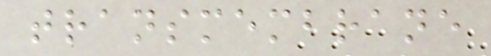transmembrane
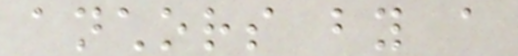anchors by a
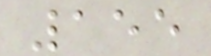155
